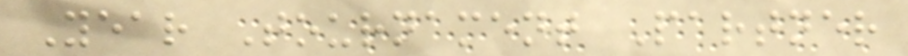Year Tournament Partner
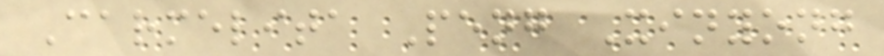Carmelita Peng Xinyong
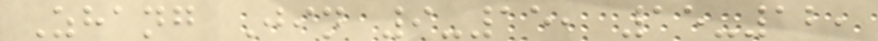Zhang Jin 9-15, 15-12,
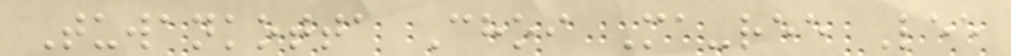Tuwankotta Choi Ma-ree Lee
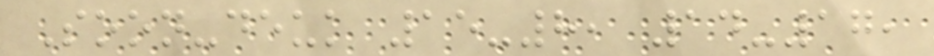Soon-deuk 15-8, 14-17,
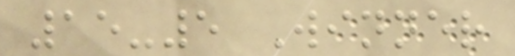15-5 Winner
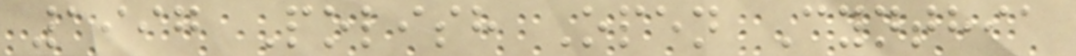1997 Polish Open Cynthia
